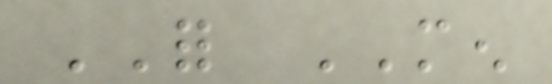FOR MEN
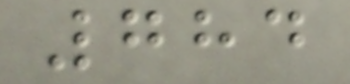784
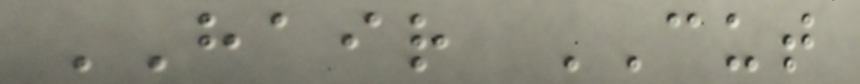HAIR CUT
